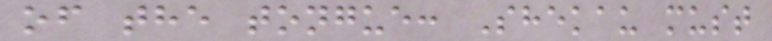of the tongue: Shekau must
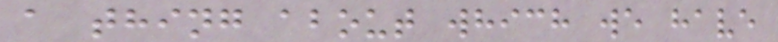a thing about which we have
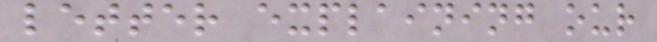letter explaining our
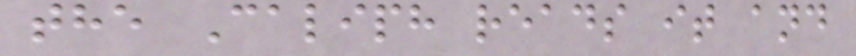the Caliph reads it and
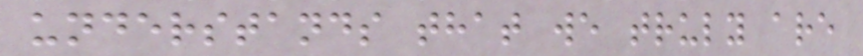understands that we truly are
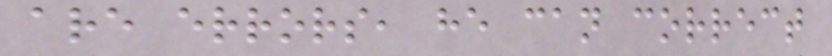are errors, he can correct
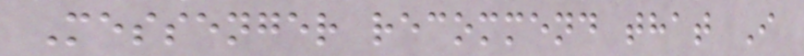Messenger recommend that I
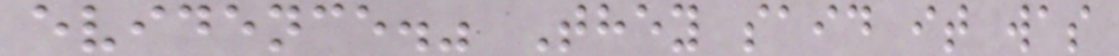evidence." They said it was
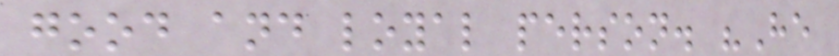good and loyal person. "He
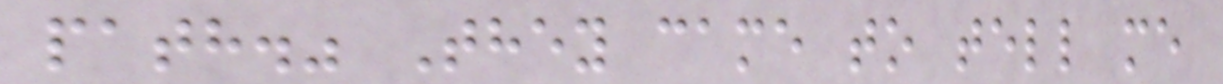path." They came to tell me
